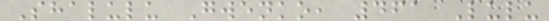Shalulu Gwenko, 461 Lulu
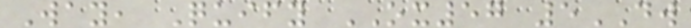Way, Quify OX57 5DW
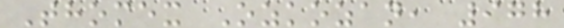Thomex Ozkozan, 978
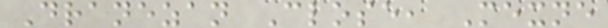Dranezan Close, Mexne
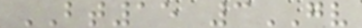BT15 3GV
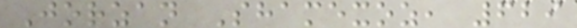Jorzan Shamexoz, 629
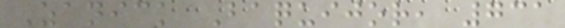Zanick Baquijor, 731
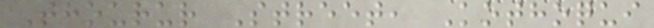Thourur Street, Kothoqui
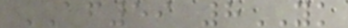AF59 8YK
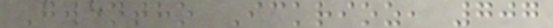Gwentho Ickrioz, 707
